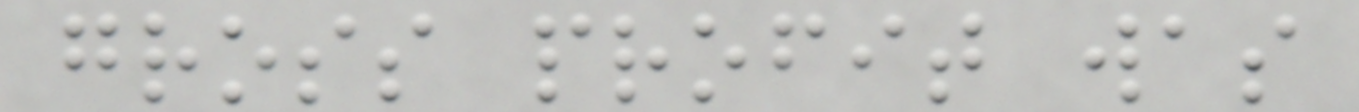gross profit was
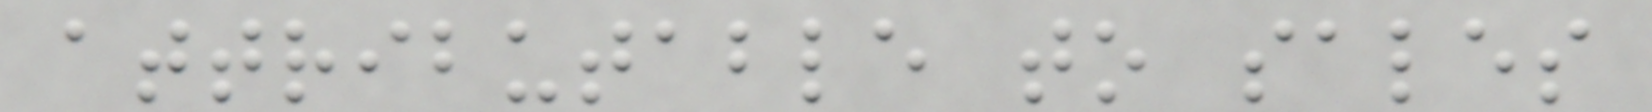attributable to sales
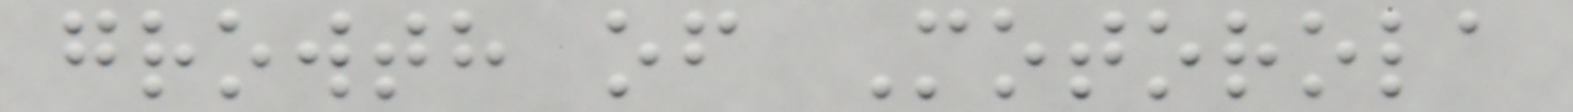growth of Motorola
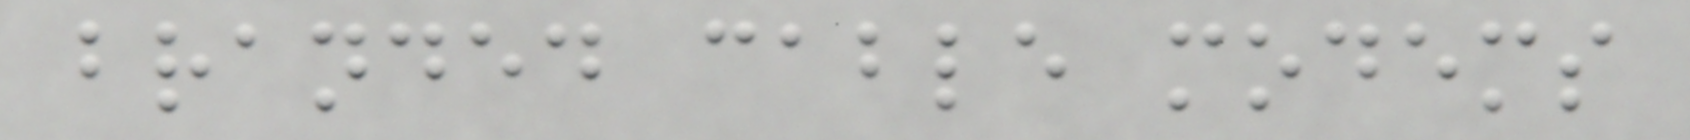branded cable modems
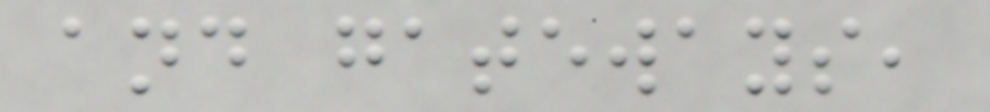and gateways,
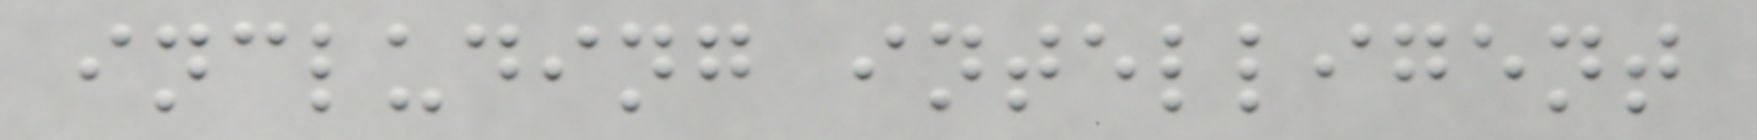including intelligent
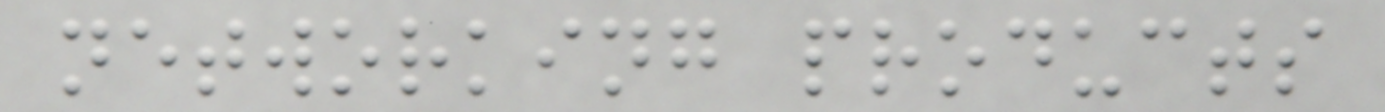networking products
